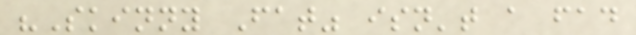"Skinny Fat" isn't a fad
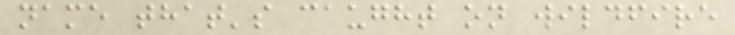name that's caught on wildfire
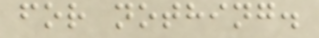for nothing.
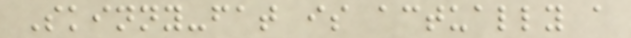Skinny-fat is actually a
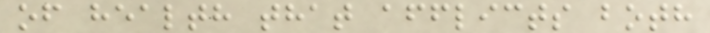of health that afflicts both
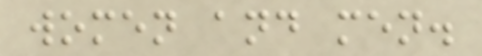women and men.
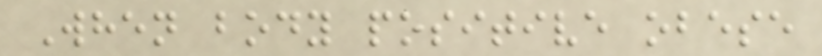When body positive obese
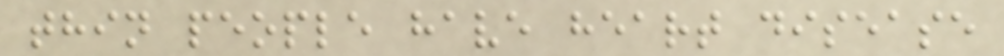thin people have heart disease
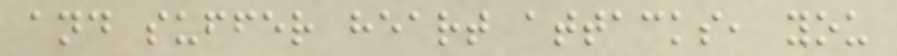and suffer heart attacks, you
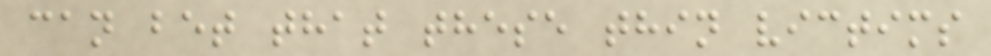can bet that these thin victims
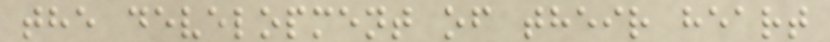the development of their heart
